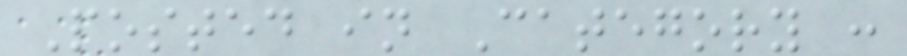Posted in Category :
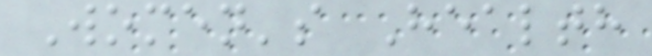Women's Health
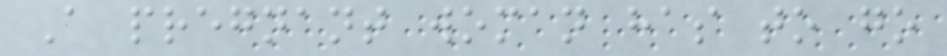A pregnant woman has to go
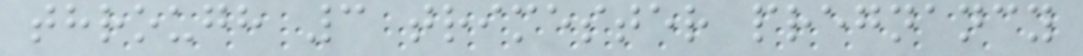through 3 trimester pregnancy
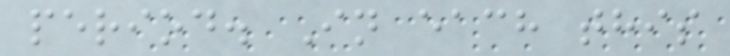period. In each this
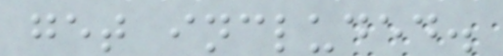get included.
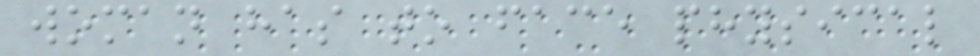woman has to face physical
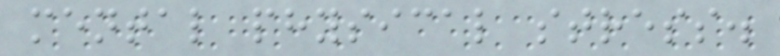mental physical stress.
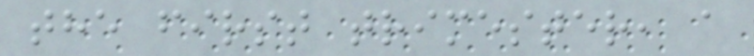the first trimester, a
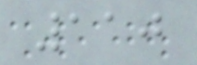110
